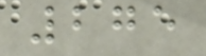275
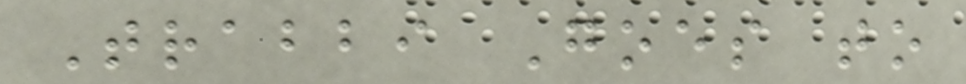Trabbi Goes to
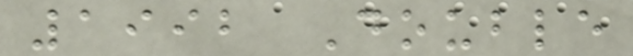1992 Double
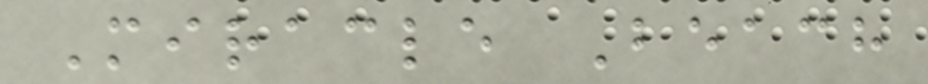Miracle Beach
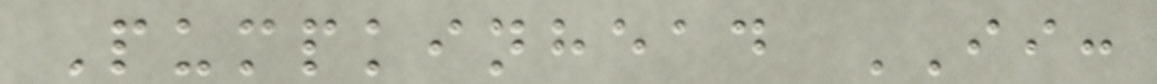Pumpkinhead II:
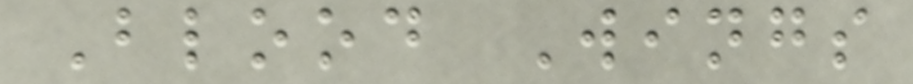Blood Wings
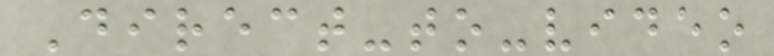Direct-to-video
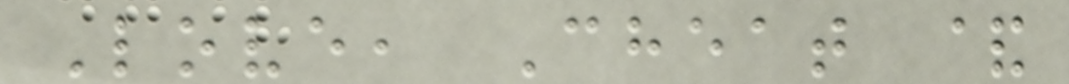Love, Cheat &
